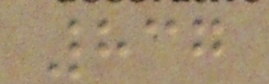837
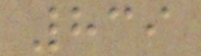839
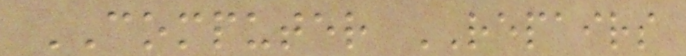COMPUTER REPAIRS
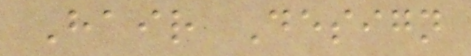Hair Design
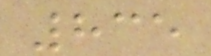835
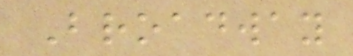Broadway
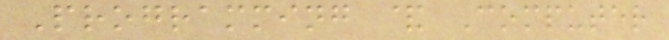Programming & Computer
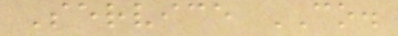Service CO.
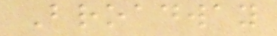Broadway
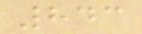843
